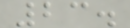23.
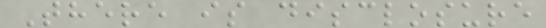There is disclosure
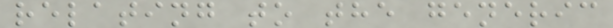relating to the generic
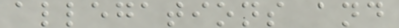allegations and
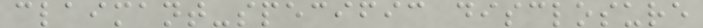claimant-specific disclosure
